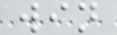win
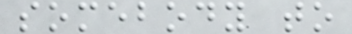somebody to
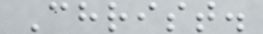Christ.
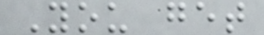You get
